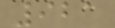921
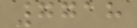7718
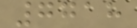7718
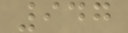947
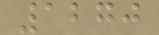1270
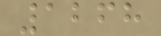1268
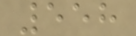558
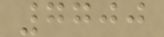7700
